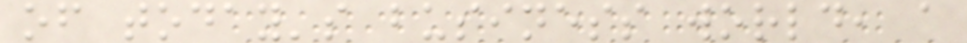of today's business world, a
